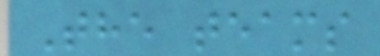The teams
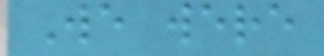We were
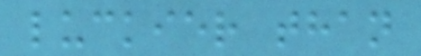luckier than
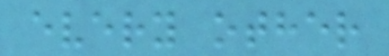every other
